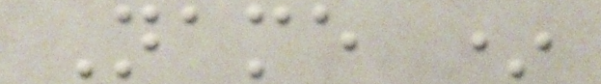Name *
